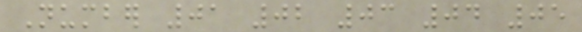Number 01 02 03 04 05
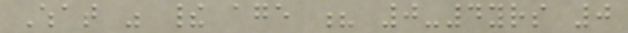What was their age ? 0-4yrs 0
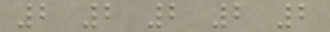2 2 2 2 2
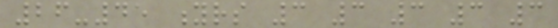26-45 yrs 3 3 3 3 3
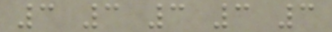3 3 3 3 3
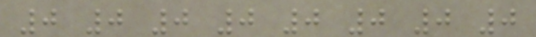0 0 0 0 0 0 0 0
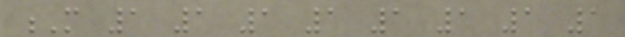M 1 1 1 1 1 1 1 1
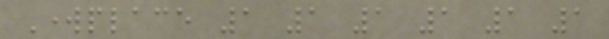Workplace 1 1 1 1 1 1
